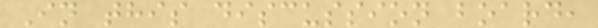In this discussion board,
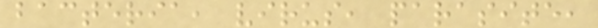bacteria, virus, parasite,
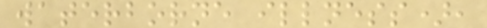waterborne illness),
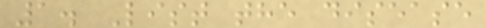1. List the disease
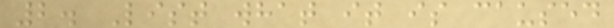2. List what it is caused
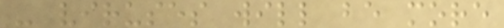- viruses will be more
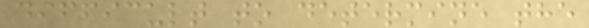difficult to determine the
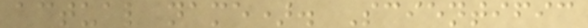actual name). Scientific
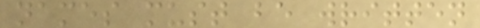names must be written
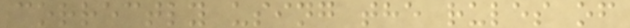correctly using the rules of
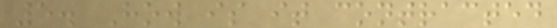5. How is it contracted
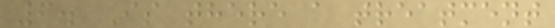6. Is there a treatment
